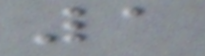1
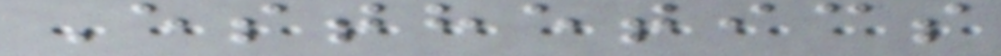Esthetics
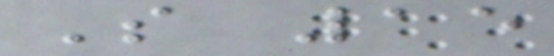S 15
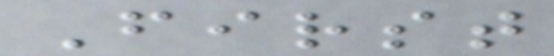First
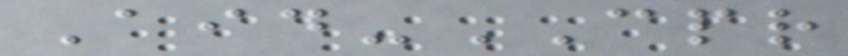Aid-CPR
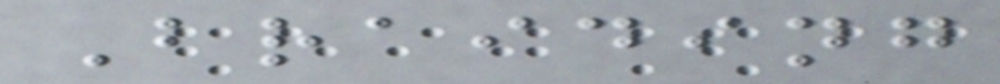Braiding
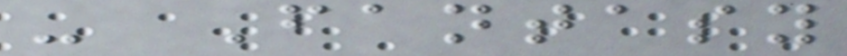- Fantasy
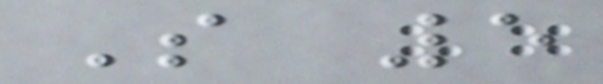S 5
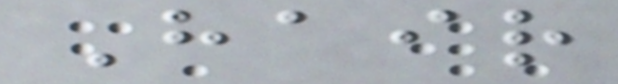Hair
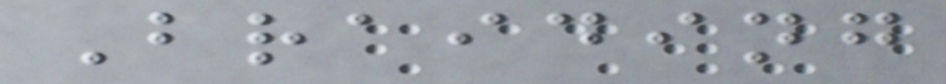Braiding
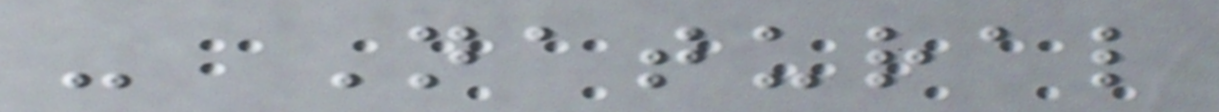- Natural
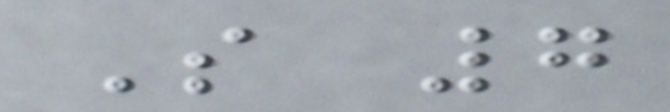S 7
